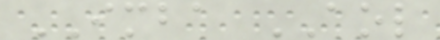IMBA AOL
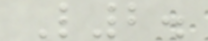L2.
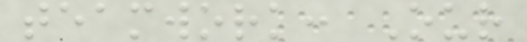teamwork: Our
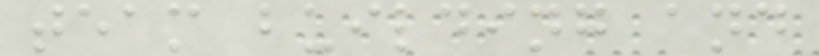team building and
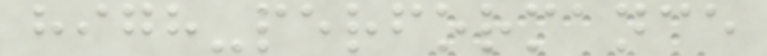high-performance
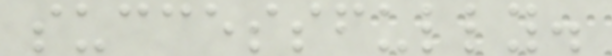successfully.
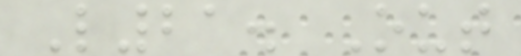L21. Out
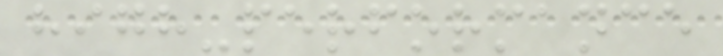high-performance
